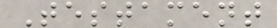Testament
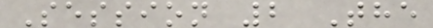Session 2 The
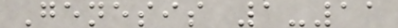Genesis 1-11
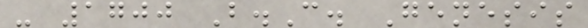- 1700 B.C. Genesis
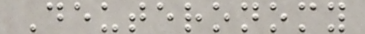Deuteronomy
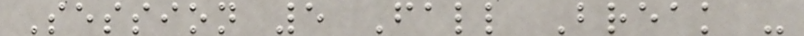Session 5 Fall Break -
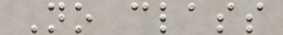No class
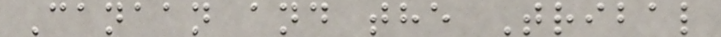Canaan and the Tribal
